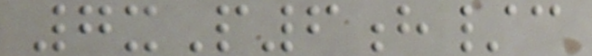7xP6h/c
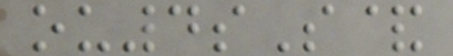ou4sS&
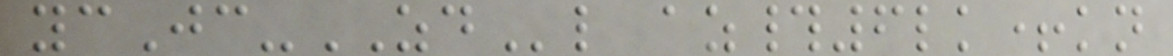ycJc-ZDl az#6lk+kn
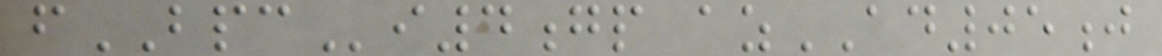fBPCi4gp azAD05j
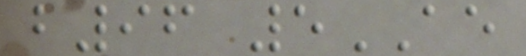b96 5AE
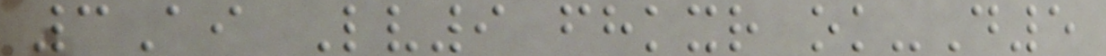3Ai Lv9 fhkxr ok-D5
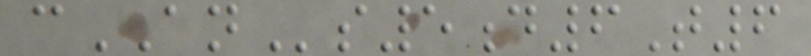cANs5d6T6
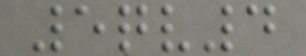5qv4
